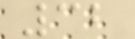32
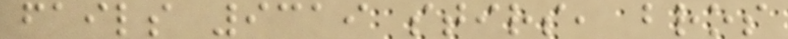fails 9319 stirs, bros
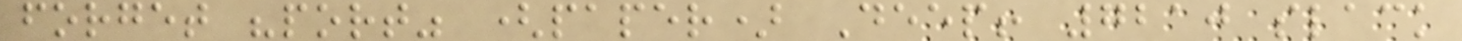forget "port" (paper) Deep! 7210 slack
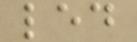led
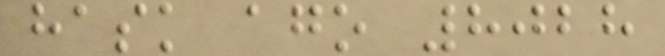hask ago 8028
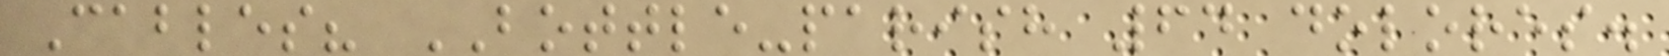Cables? BOTTLE-parish 64 dolores.
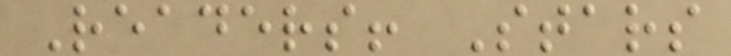Readers! Stars
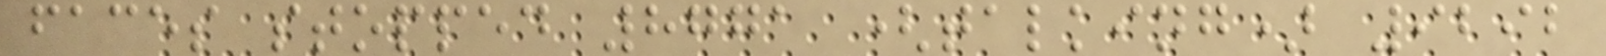faces stopped 8771 (talking) 9292
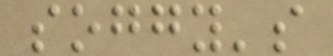soggy's
